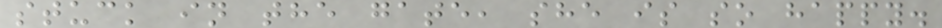stuck in the gate, she is so happy.
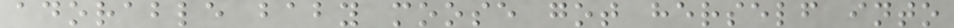adorable baby moose got herself into
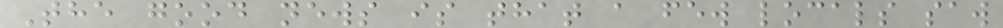The good news is that a few locals saw
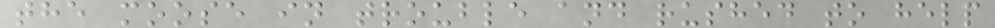the moose in trouble and rushed to help
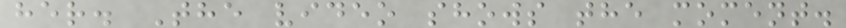her. The video shows the moment.
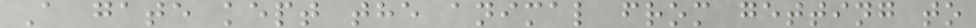A gate kept the animal from getting to
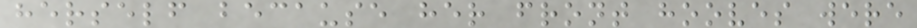herself because her front hooves were
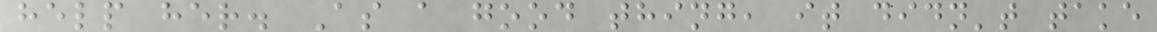help her. As a good thing, it didn't take
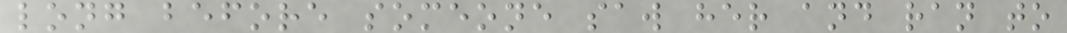long before someone saw her and ran to
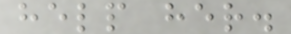help her.
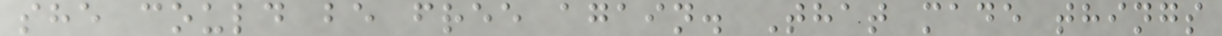she could be free again. That made things
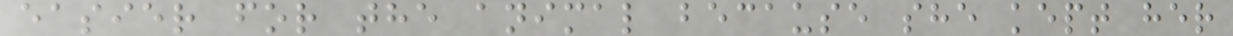easier for the animal because she kept her
